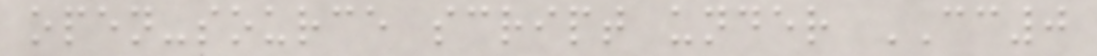open-source script under CC0
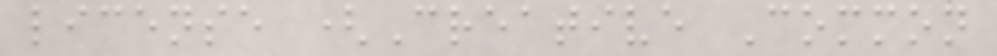license (Creative Common
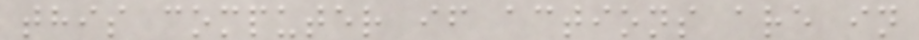this computer if actions are in
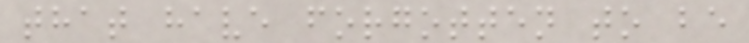that have forgotten to be
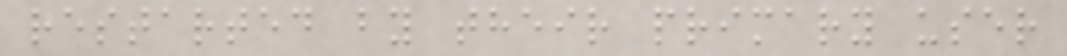restarted by their primary user
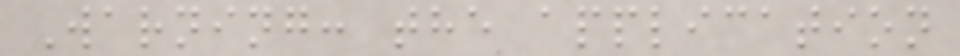Warning: the application
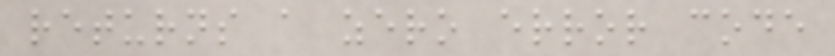returns a zero error code
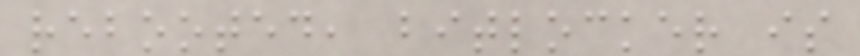rebooted, bitlocker is
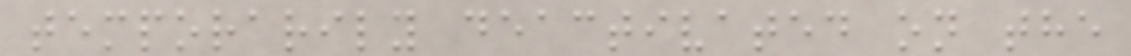temporarily deactivated on the
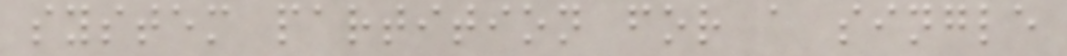system partition for a single
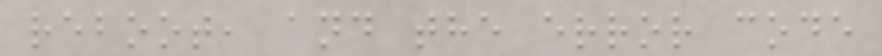reboot, and the error code
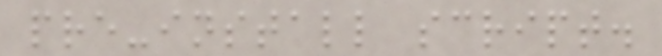pre-install script.
